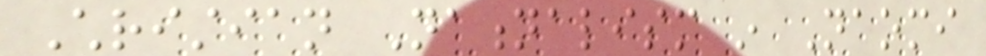Christian Nationalism in Naomi
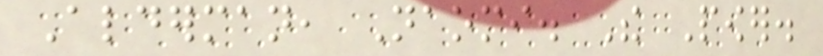Alderman, Naomi. The Power.
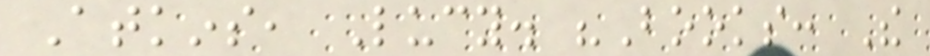Atkins, Lucy. "Books: The
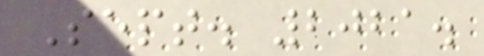Sept. 2021.
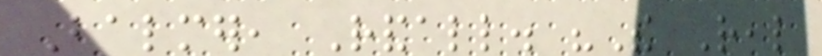Balmer, Randall. "The Real
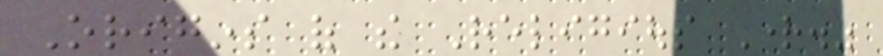Origins of the Religious Right."
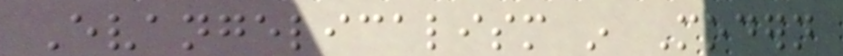Evangelicalism in Modern
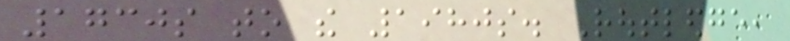1730s to the 1980s. Routledge,
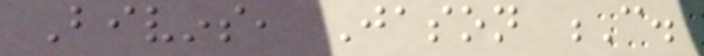Bivins, Jason C.
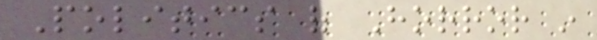Politics of Horror in
